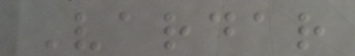Vardar
